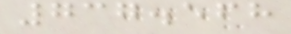737.568
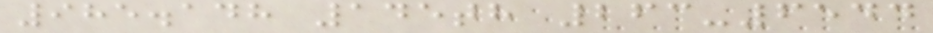985.148 145th 263-6544
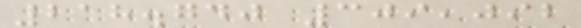218.740 309,092
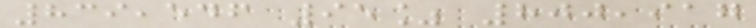839,546 95% 800,917
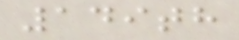149th
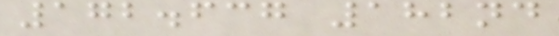172.637 182nd
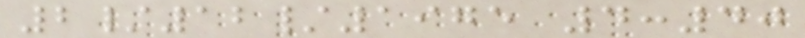2/12/1975 4:40
